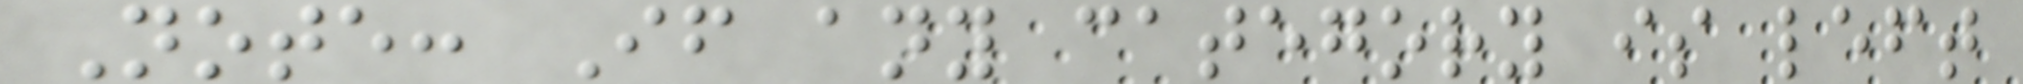Note: If any category is left
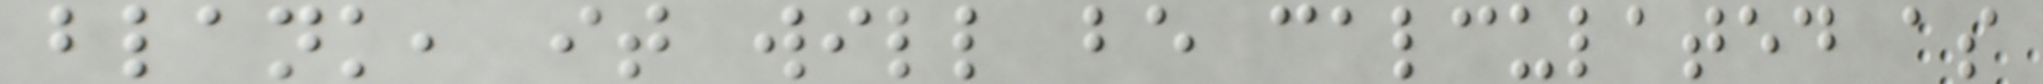blank, it will be calculated as
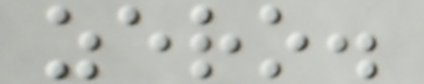zero.
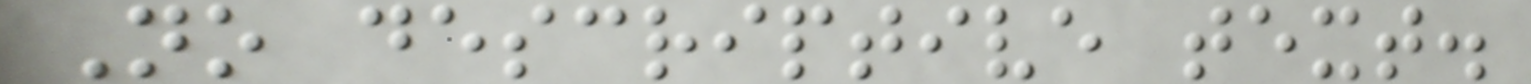No descriptive text.
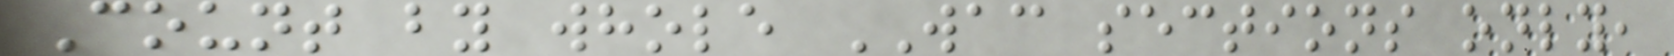Count by whole WAC sections only,
